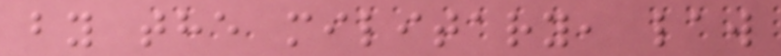by the military, law
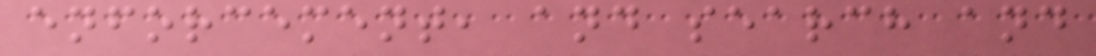enforcement, and search and
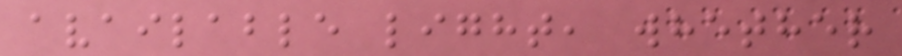available light, whether
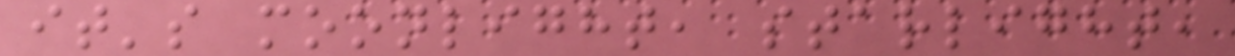it's moonlight, starlight,
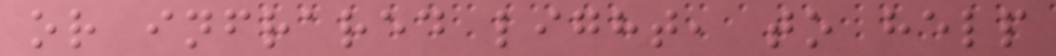or infrared light, to help
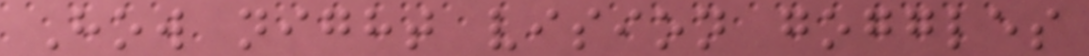How night vision goggles
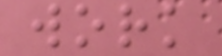work
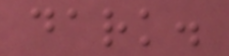dark.
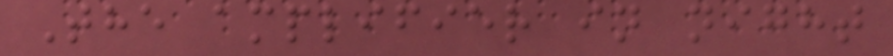The amplifier in night
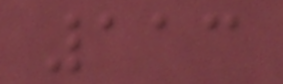113
